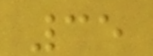35
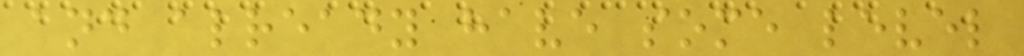and already have some level
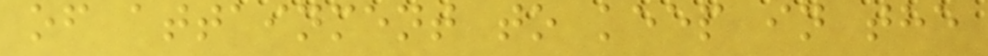of attainment to keep in the
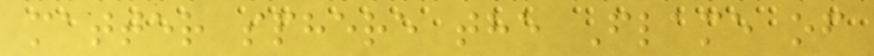matter sphere the Flame of
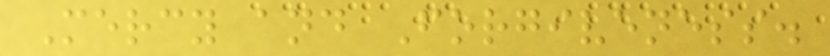Mercy and Forgiveness.
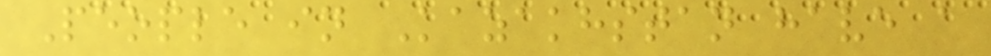People in Kazakhstan have a
